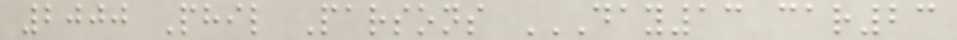2000 Phil Parsons DAY13 CAR23
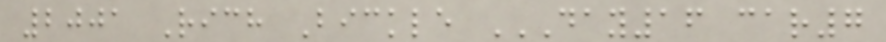2001 Rich Bickle DAY16 CAR7
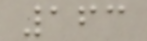163
